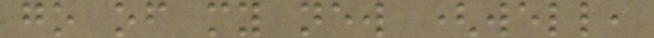go of my new (well,
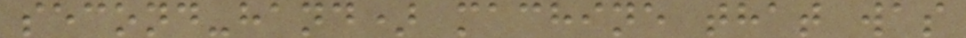second-hand) machine that was
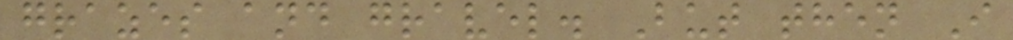grazes and gravel. But then I
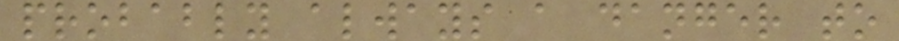probably always a danger to
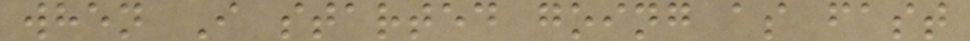when I started going as fast
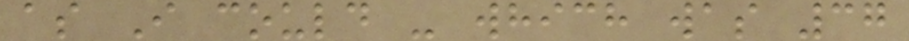as I could - which was 37
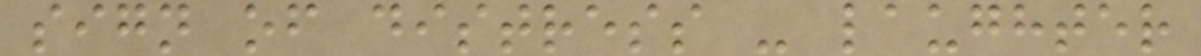sign of distress - laughter
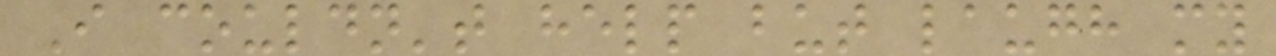I couldn't help but laugh my
